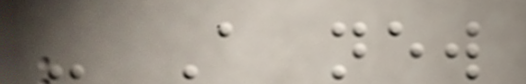- A new
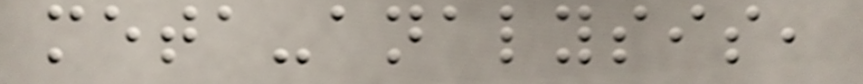meta-analysis,
